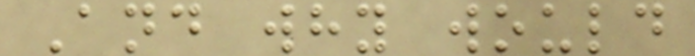And why would
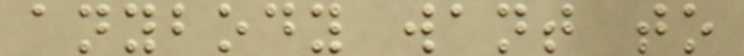anybody want to
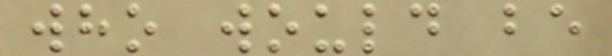who would be
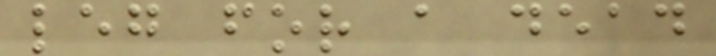leg for a dead
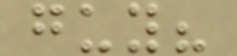guy?
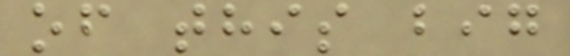of this big
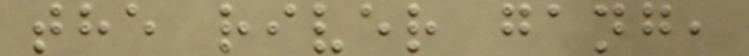the river gang,
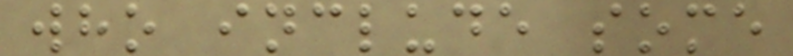who include some
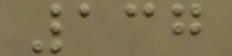137
